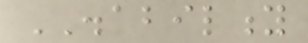DISABILITY
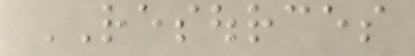RESOURCES
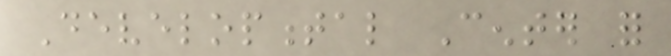Developmental Center for
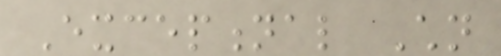Exceptional Children
